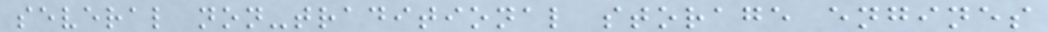several non-traditional storage engines
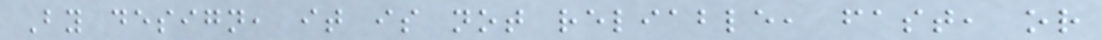By design, it is not reliable, fast, or
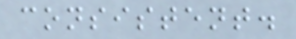consistent.
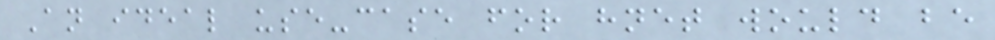An ideal use-case for hnet would be
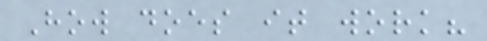How does it work?
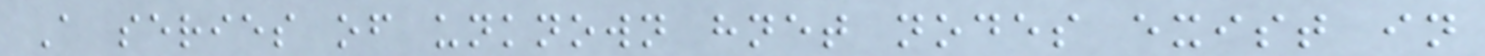A series of unknown hnet nodes exist in
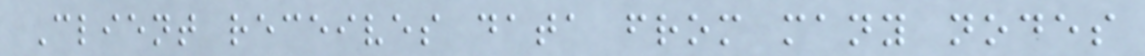Client receives data from many nodes
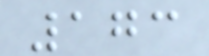173
